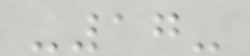-17-
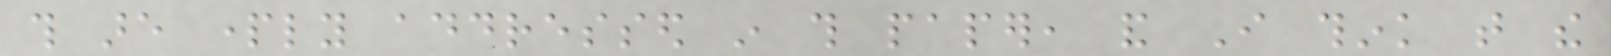this are partly addressed in this paper, and I think that the
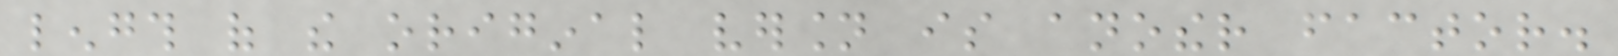length of the original version is another factor.
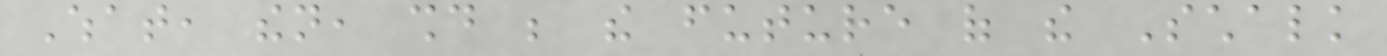What, then, should be the future of the Schalk
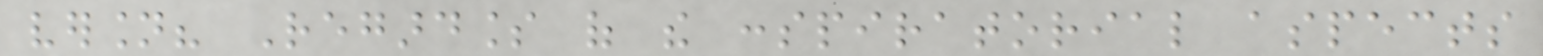version? Regardless of the conspiratorial aspects
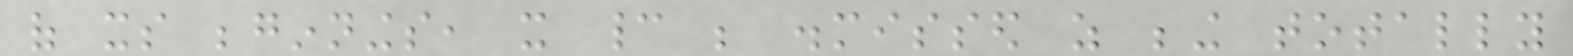of its beginnings, it cannot be dismissed as being totally
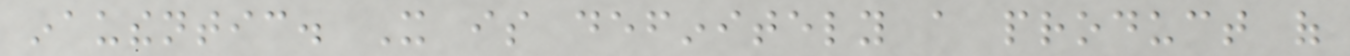inauthentic. It is definitely a product of
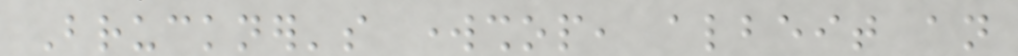Bruckner's workshop, albeit an
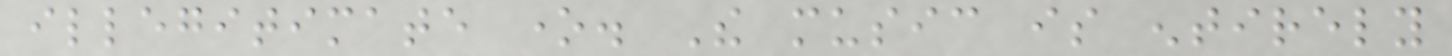illegitimate one. The music is entirely
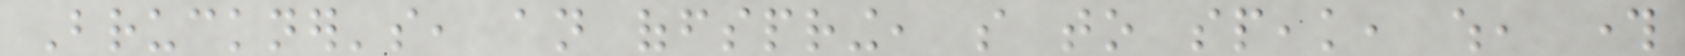Bruckner's, an offspring, so to speak, which, through
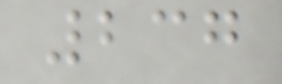237
